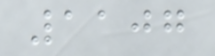1107
